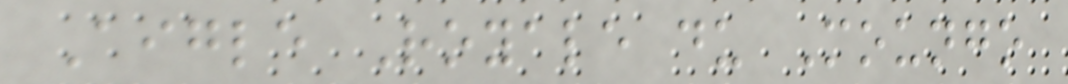Aigle Royale du Moungo
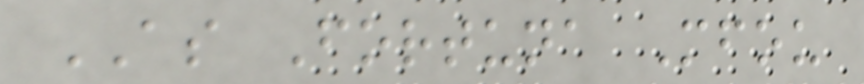AS Fortuna Mfou
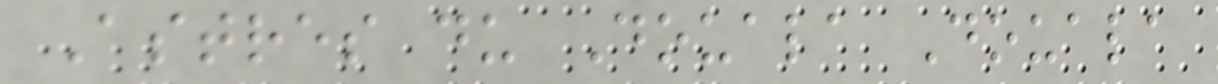Astres du Douala Douala
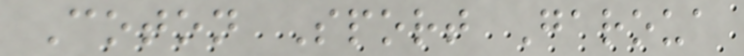Coton Sport Garoua
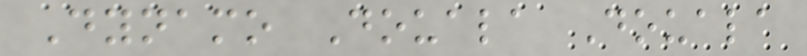Dynamo Douala Douala
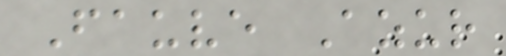Fauve Azur
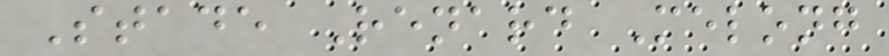Stade Renard Melong
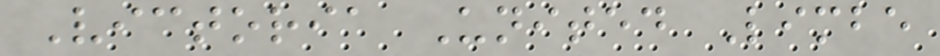Victoria United Limbe
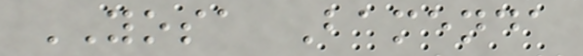YOSA Bamenda
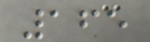165
